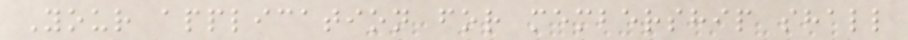Your application for membership shall
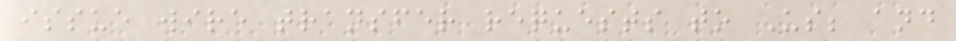issue wire transfer requests to Us; and
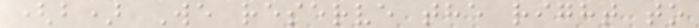(b) We reserve the right to
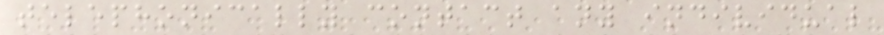telephonically contact any individual
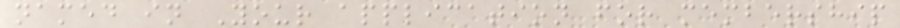named in Your application for membership
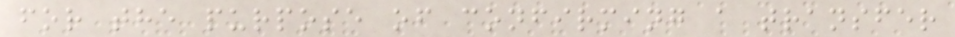for the purpose of confirming a transfer
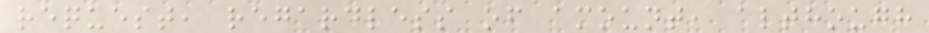request, regardless of amount, although
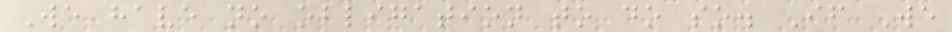We have no obligation to do so. If We
